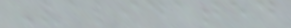Validated
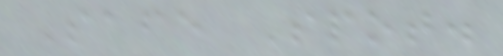Safe Spot.
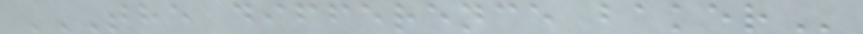THE DIFFERENCE BAKER
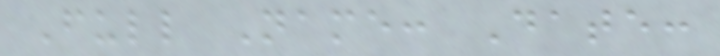Full Name: Date:
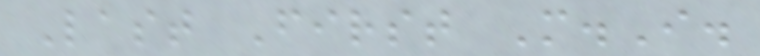Last First M.I.
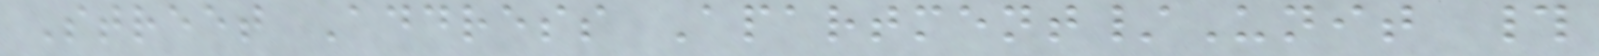Street Address Apartment/Unit #
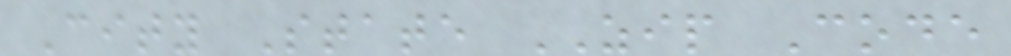City State ZIP Code
